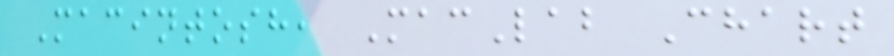Macintosh, MacLab Chart
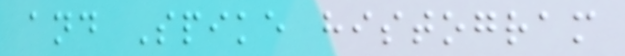and Spike histogram
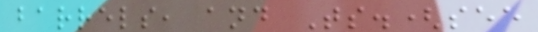barrels, and Ts.(see
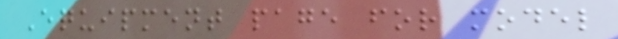Equipment page for model
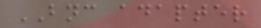BNC adapter
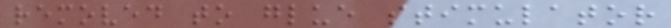removed to glue stimulator
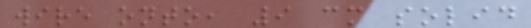wire onto, 9 cm solid
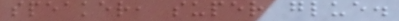speaker, super glue.
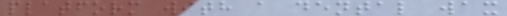platform with a dental wax
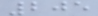205
